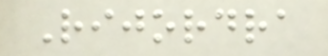Rijordra
